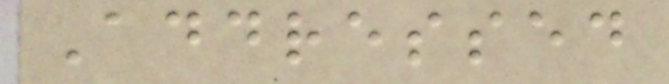Addressed
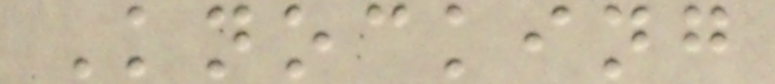Knocking
